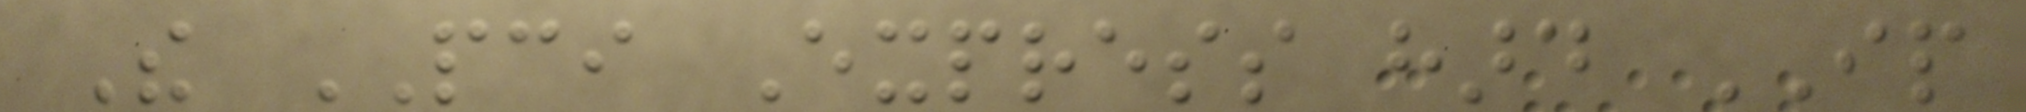The PCI Express hard IP
